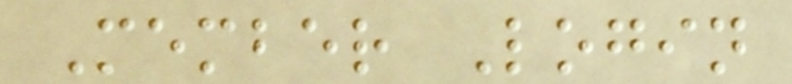Member Login
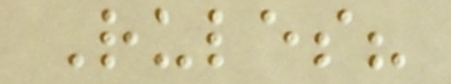Rules?
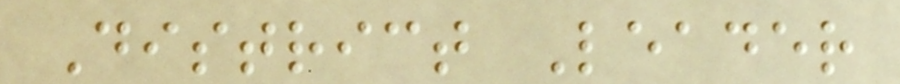District Leader
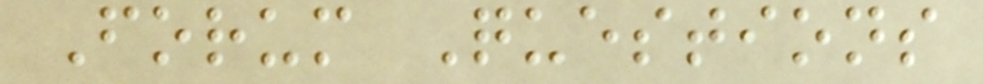Forum Questions
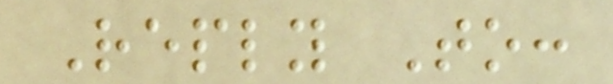Reply To:
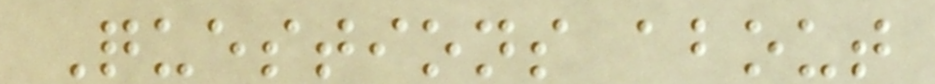Questions about
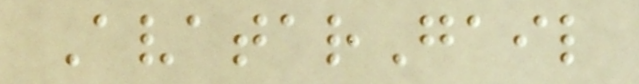AvatarGail
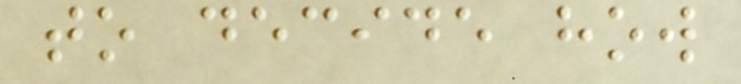to decide how
